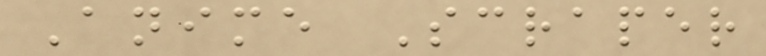Anime Scraper
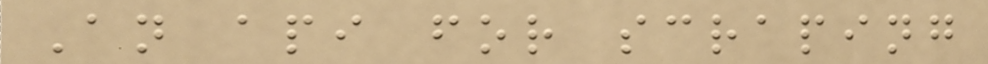An api for scraping
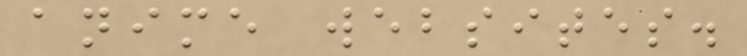anime websites.
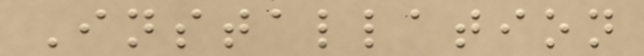Installation
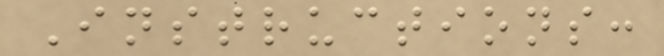Instructions:
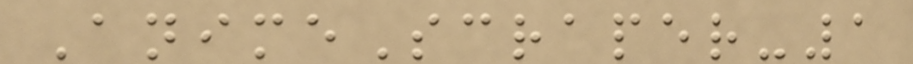AnimeScraper-1
